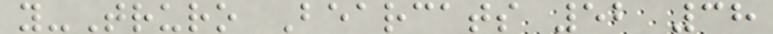y-Truro Bearcats 52 38
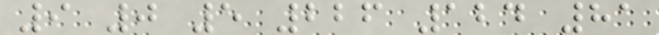9 0 5 226 124 81
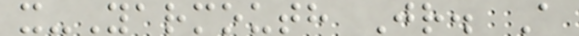x-Yarmouth Jr. A
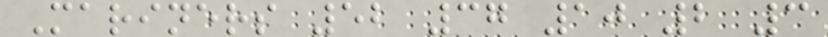Mariners 52 37 10 2 3
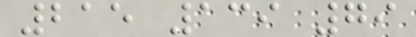215 139 79
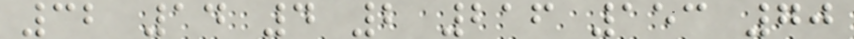32 14 4 2 216 153 70
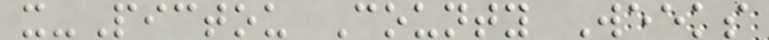x-Pictou County Weeks
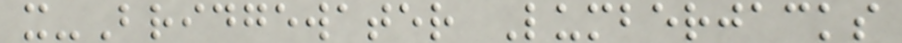x-Bridgewater Lumberjacks
